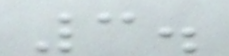3.
